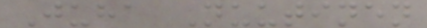Juha Nuutinen
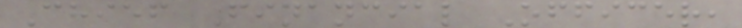Chief Financial Officer,
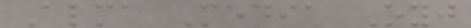Alma Media Oyj
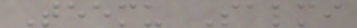Teemu Salmi
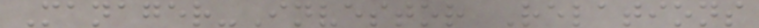Manager-Investor Relations
